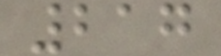217
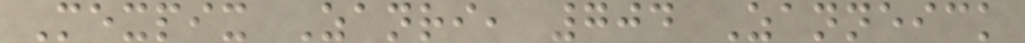Mexpix Zanri, 704 Zanneick
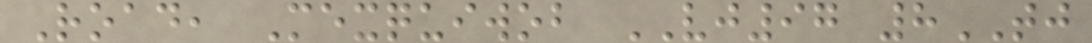Road, Mexquiwob VJ97 8TJ
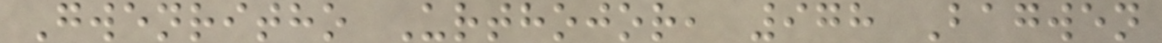Gwenritho Urthojor, 978 Bagwen
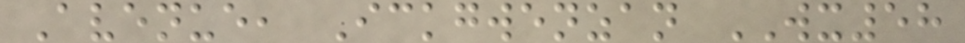Avenue, Ickgwenzan WX58
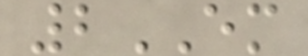2EM
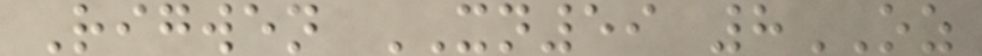Rigwen XN59 8OZ
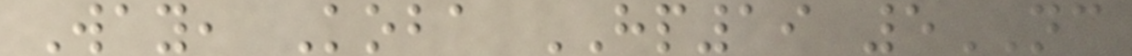Way, Koba HP19 5NC
